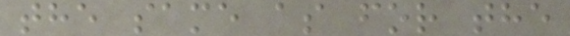the same as for the
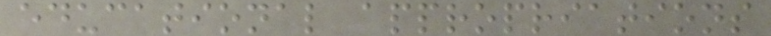educational appropriations
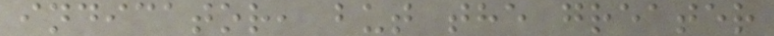indicator, but the greater
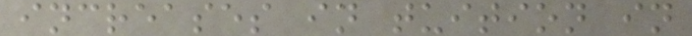increases in tuition in
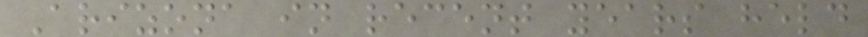Arizona in recent years held
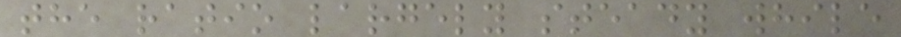the ratio largely steady while
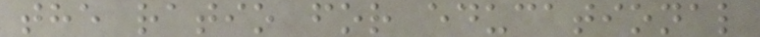the ratio for educational
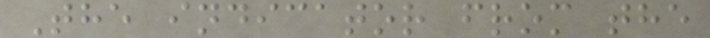The indicator from the
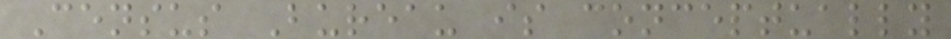Census Bureau is conceptually
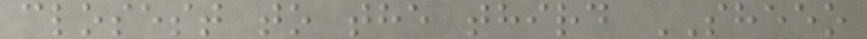closest to the third SHEEO
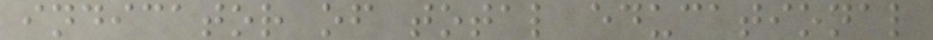indicator of total educational
